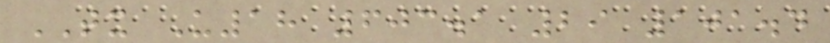TX U18 603.1 29 101.4
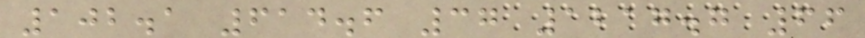102.1 614.6 37 1217.7 66
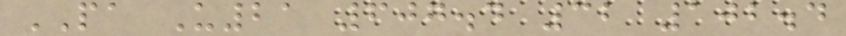PA U21 607.4 32 102.4
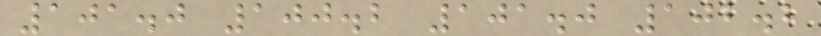101.0 100.2 101.0 102.2
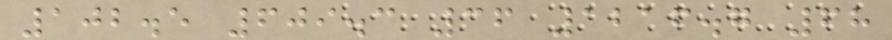102.5 609.3 36 1216.7 68
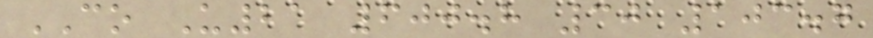CO U21 600.8 30 103.7
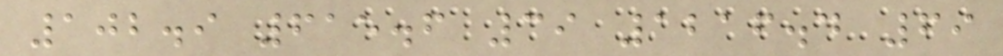102.9 615.6 39 1216.4 69
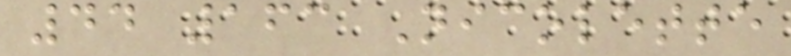44 163 Nicolette
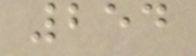254
